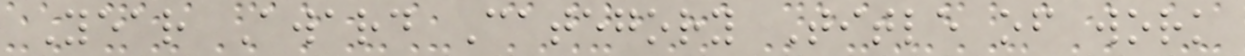Year Award Category Title of work
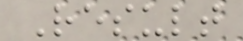Result
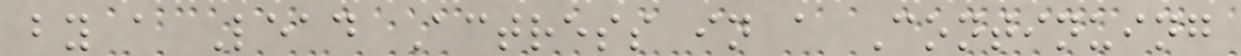by a Lead Actress in a Continuing
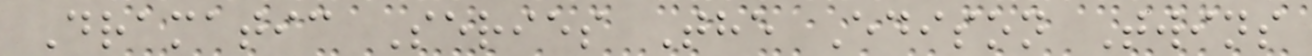Dramatic Series The Edison Twins
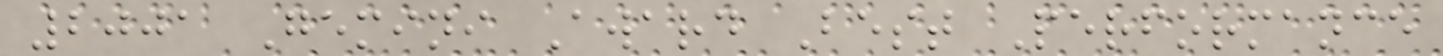2001 Gemini Award Best Performance
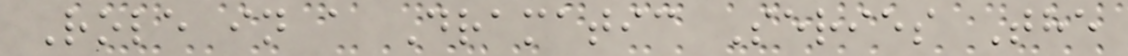Role in a Dramatic Series The
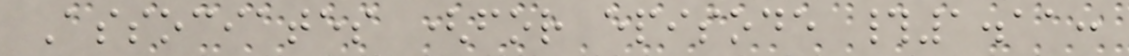Associates (for episode #1.11:
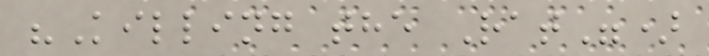"Killing the Rat")
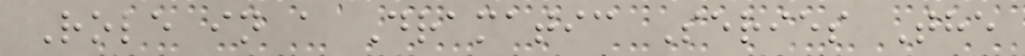Role in a Dramatic Series The
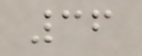36
